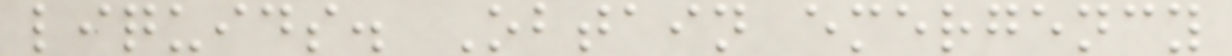liquids. Obtain emergency
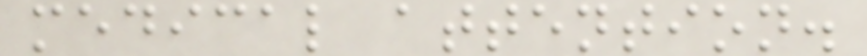medical attention.
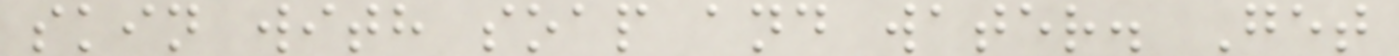skin with soap and water. Get
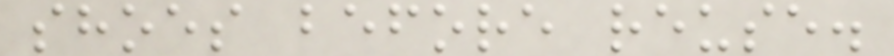shoes before reuse.
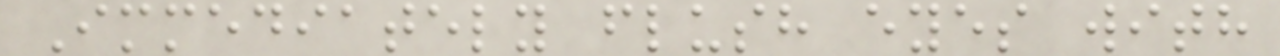Immediately flush eyes with
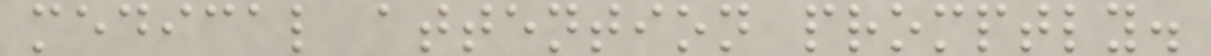medical attention promptly.
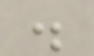.
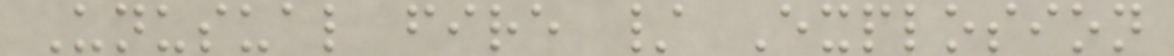Unusual fire / Explosion
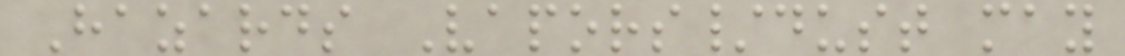Hazards Vapors/dust may
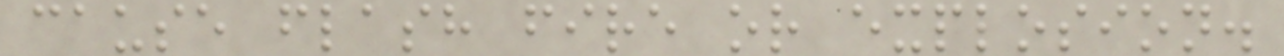cause flash fire or explosion.
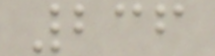236
